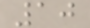10
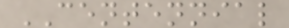CENTENNIAL
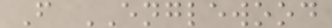F ENGLEWOOD
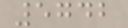5742
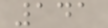141
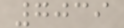7039
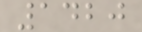1420
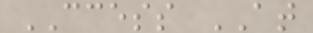CCESS AT
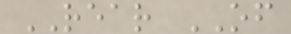REAR OF
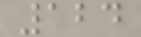124
